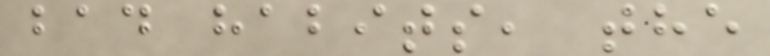bad habits, the
